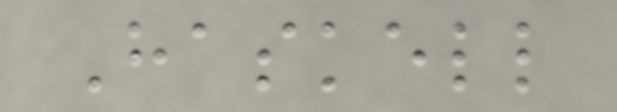Haskell
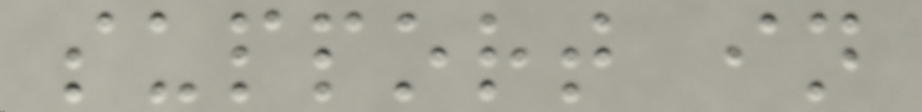support in
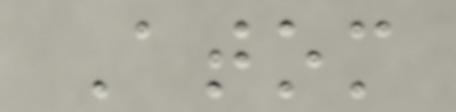Atom
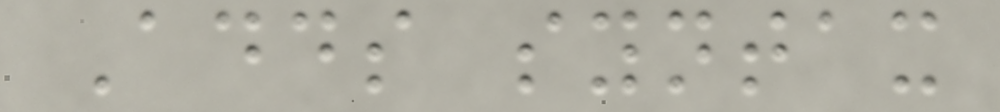Adds syntax
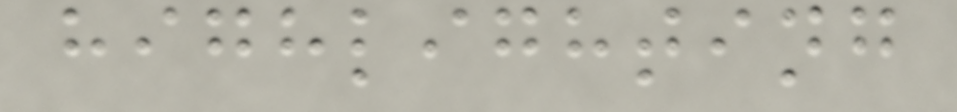highlighting
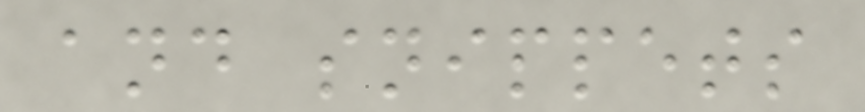and snippets
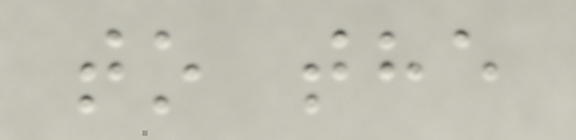to the
